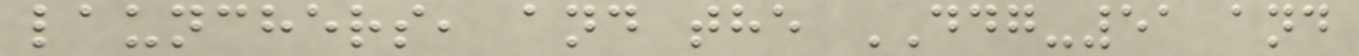launchers, and the DDG-51 and
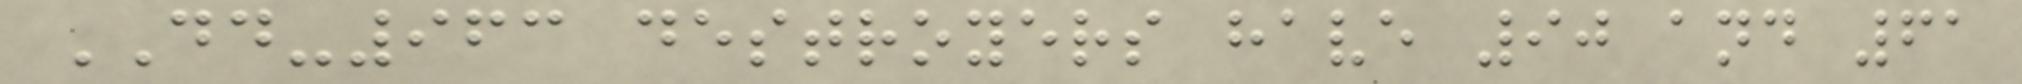DD-963 destroyers have 90 and 61
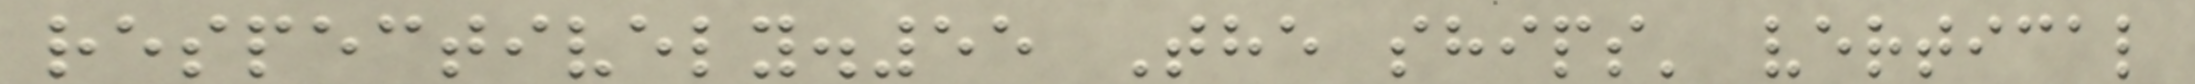respectively.55 The ships' vertical
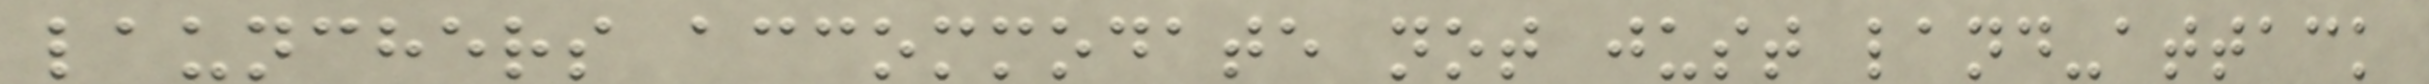launchers accommodate not just land-attack
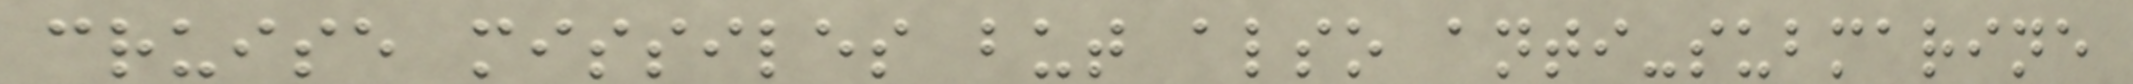cruise missiles but also anti-submarine
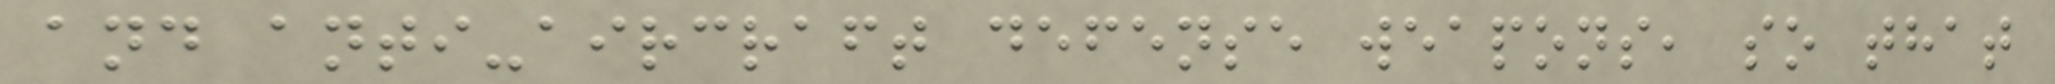and anti-aircraft defense weapons, so that
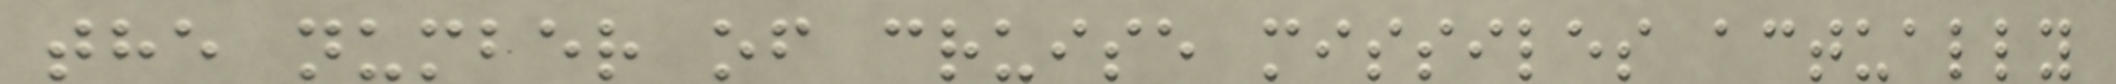the number of cruise missiles actually
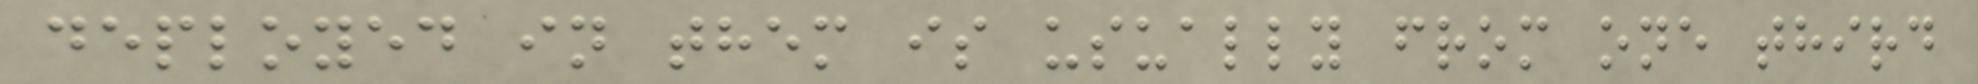deployed in them is usually from one third
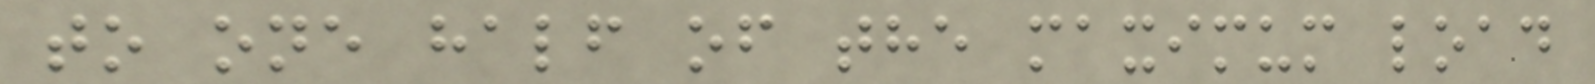to one half of the maximum load
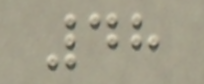48
